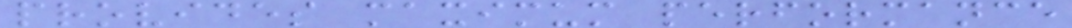provides maximum performance
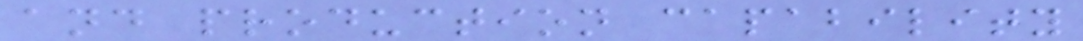and production capability
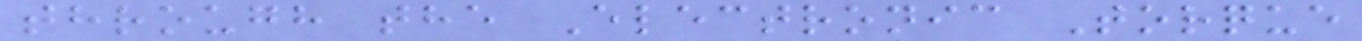through the Electronic Torque
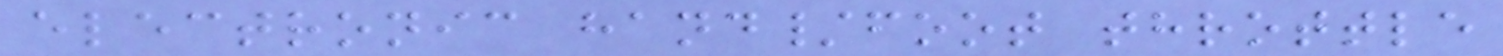electronic hand/foot throttle
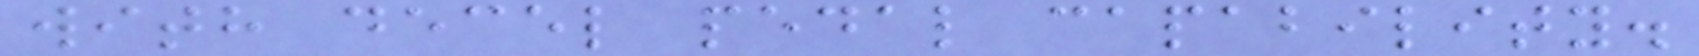with decel pedal capability.
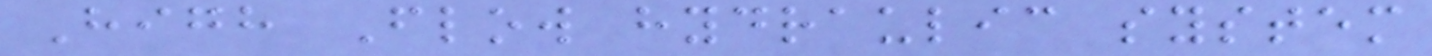High Flow hydraulic system
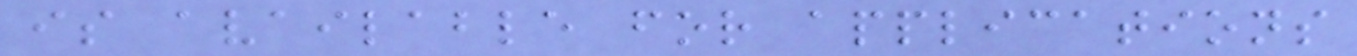is available for applications
